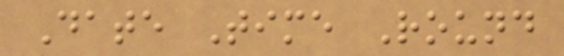Date Time Round
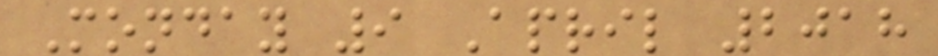Monday 9 April 2018
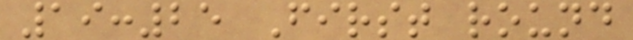19:25 First round
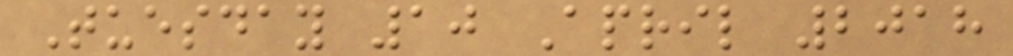Tuesday 10 April 2018
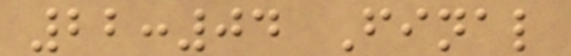22:04 Final
